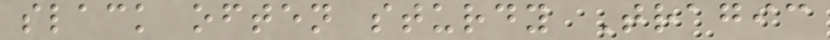slack often sturdy Tragic
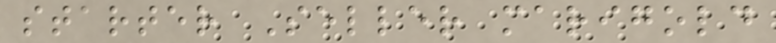starter Seller marigold
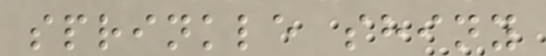sprinkle shiny
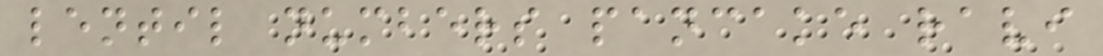lentil numbers pancake ravi
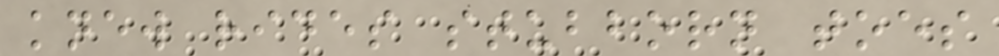knew rides stubborn toes
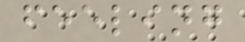feeling
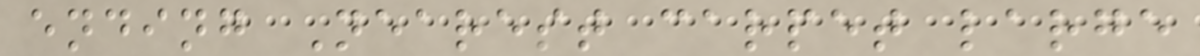ending Nearest carpet large
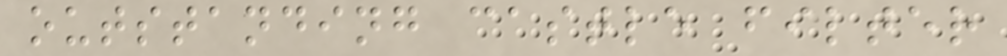outstanding castle filter
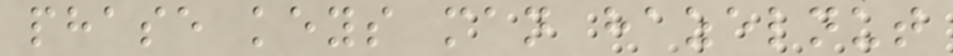phase keys man hazelnut
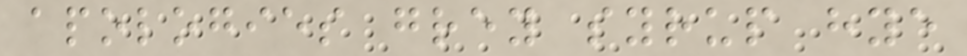apologies grey syrup hye
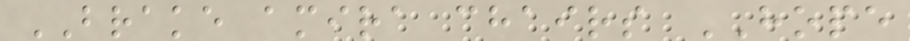BRAKE amira chairs HOPE
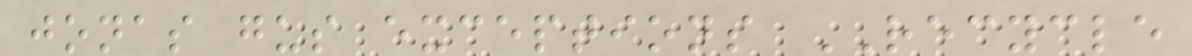jonas gus exceptions RECYCLE
